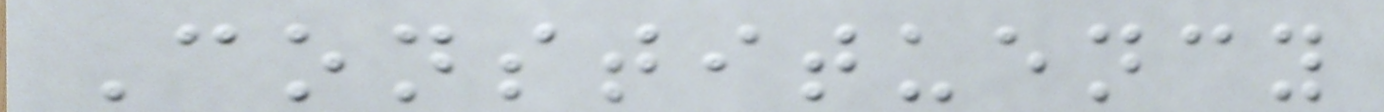Constituency
